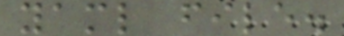yaml file.
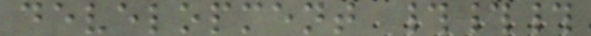development ###
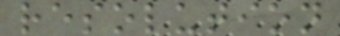resolution
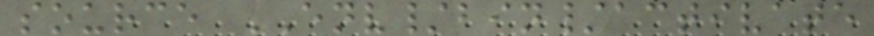source ENV/bin/activate
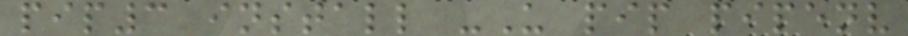pip3 install -U pip pipenv
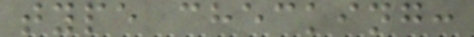type checking:
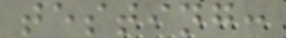testing:
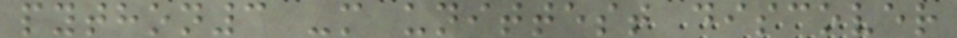python3 -m unittest discover
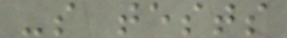-s tests
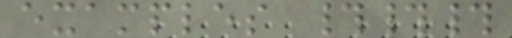examples ###
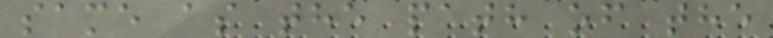same as the path of the
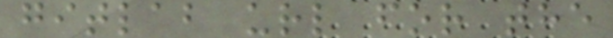gitlab url for the
